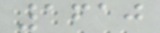1610
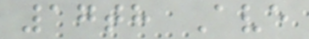17th Ave
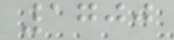1700
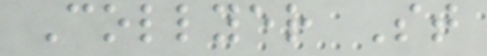Collyer St
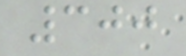300
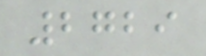2729
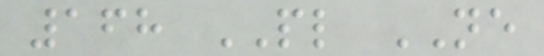168 PL NE
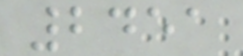2451
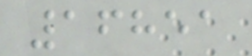16851
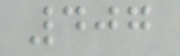407
